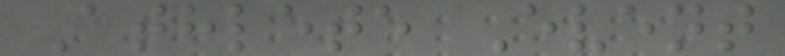Athlete Event
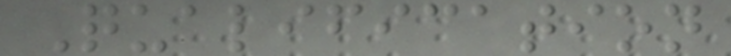Qualification
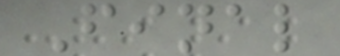Final
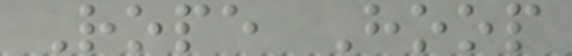Rope Hoop
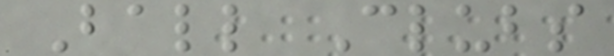Ball Clubs
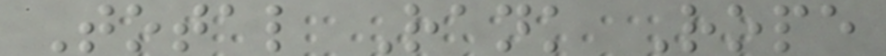Total Rank Rope
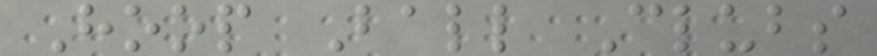Hoop Ball Clubs
